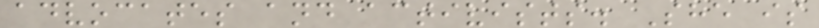advocates and activists. She is
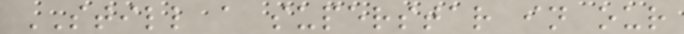STILL a superstar in our
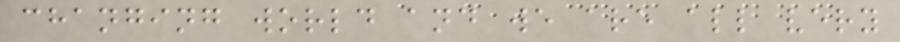changing world and we are all very
